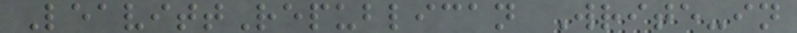LeavittRepublican Write-in
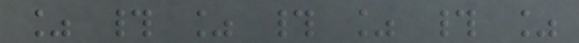% # % # % # %
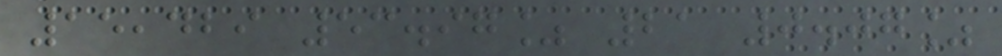15,429 53.97% 21 0.07%
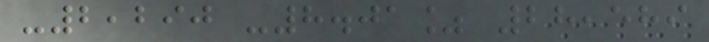-2,290 -8.01% 28,589
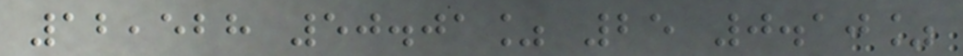12,528 50.01% 25 0.10%
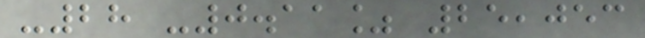-28 -0.11% 25,053
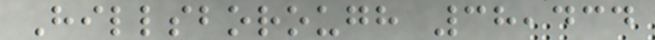Hillsborough 38,434
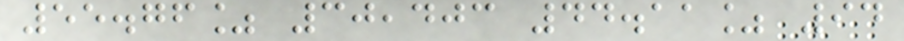55.76% 30,403 44.11% 94
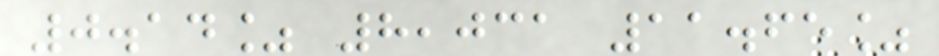0.14% 8,031 11.65%
